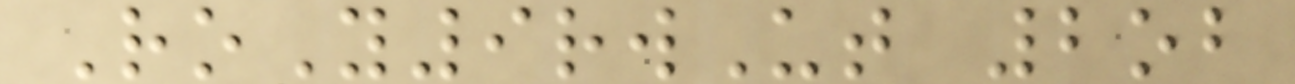RoY9rwUt 2ob
